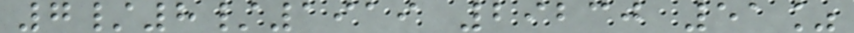7/8/1919 29230 51%
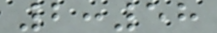2:58
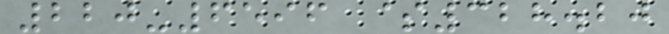220-6596 $328.20
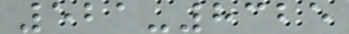521-8325
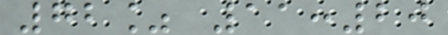72% 11:20
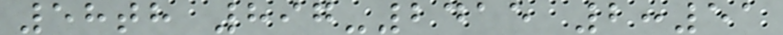58th 897-2415 2:51
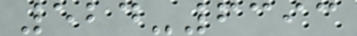524-6393
